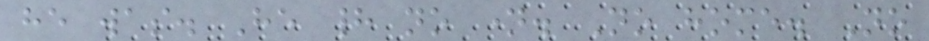he was. He had no name. No home. No
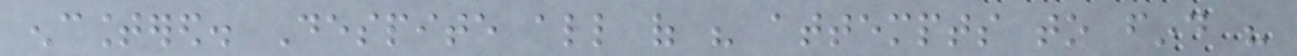encountered. Despite all of his attempts to find his
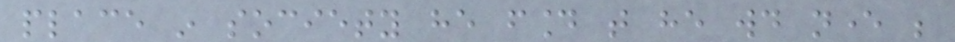place in society he found that he would never be
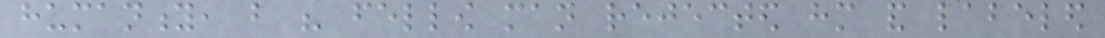humanity, but his fellow man rejected him and labeled
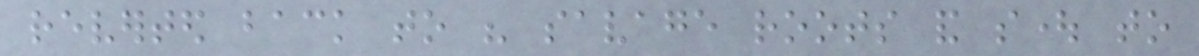reverted back to his savage roots and sought to
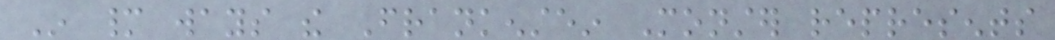In many ways the Frankenstein Monster represents
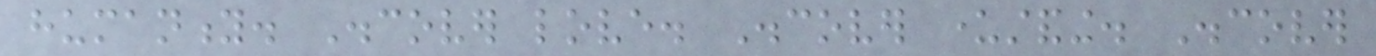humanity. Discover love. Discover understanding. Discover
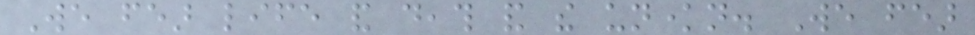We fear life and death and the unknown. We fear
